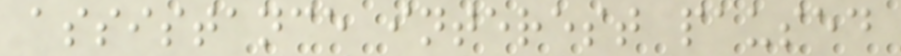assistance interest paused
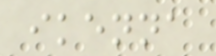ikenna
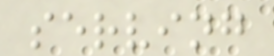serving
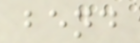bend
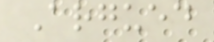Argued
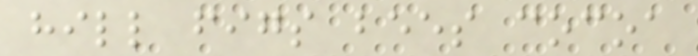hill figs bees cocoa
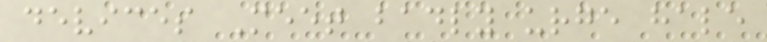devices Meet badly urge hale
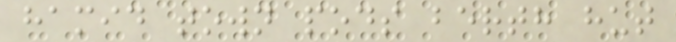hamid town pods berth hut
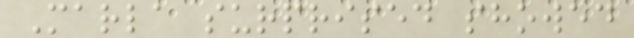Marla surprised showed
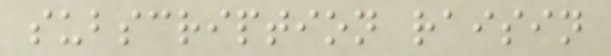subscription raisin
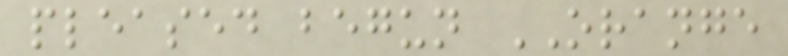pleased begun ORANGE
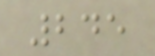245
